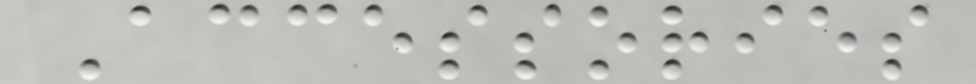Accessories
